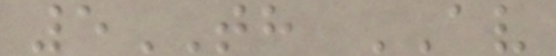5TH AV
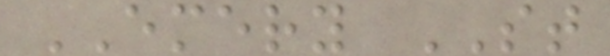EMERY ST
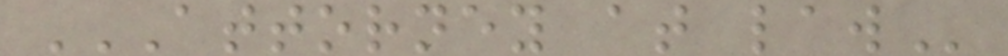ATTORNEY AT LAW
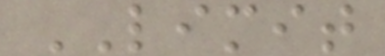LIMIT
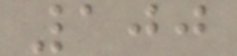100
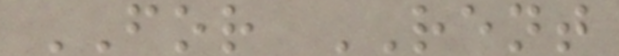FOR RENT
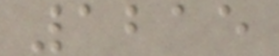1215
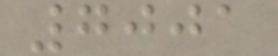7001
